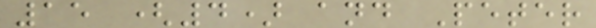15 (4) and Peter
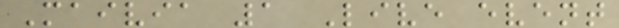Maivia 1 Live event
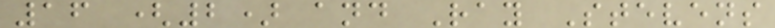16 (2) and Ray Stevens
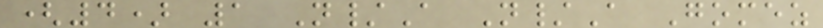(4) 1 N/A N/A Gomez
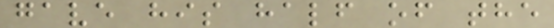gave his half of the
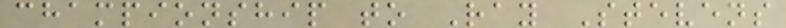championship to Ray Stevens
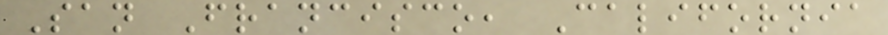San Francisco, California
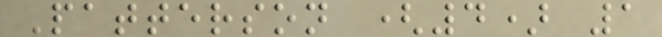Patterson (4) 1
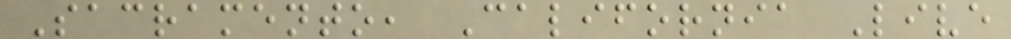Sacramento, California Live
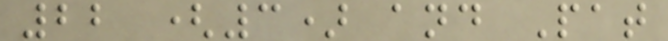22 (3) and Pat
